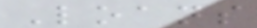Loans
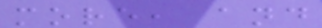more, and
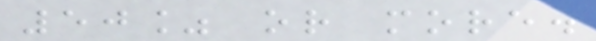50% or more.
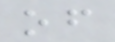of
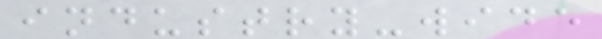industry-wide
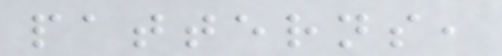patterns,
